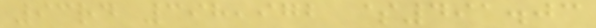93rd 398,972 $491.03
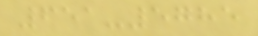651-5785
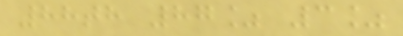88th 87% 3%
